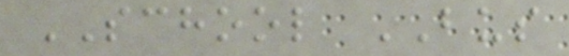SCHOOL BUS
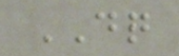DQ
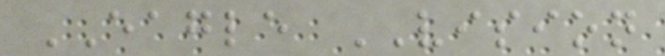EAGLE VISION
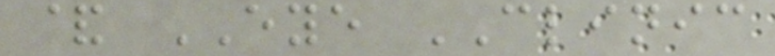& EYE CLINIC
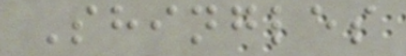Shingles
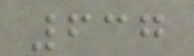637
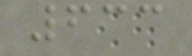633
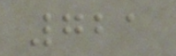721
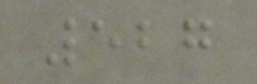527
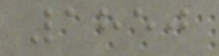1850
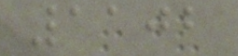1102
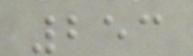253
